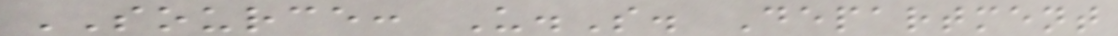SOURCE: U.S. Department
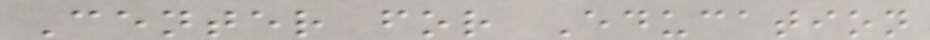Center for Education
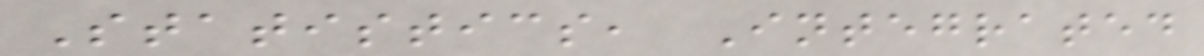Statistics, Integrated
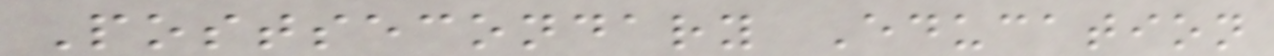Postsecondary Education
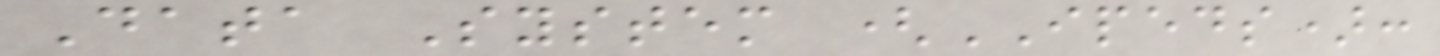Data System (IPEDS):
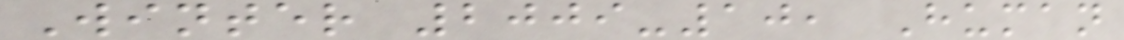Winter 2009-10, Human
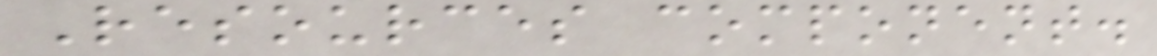Resources component.
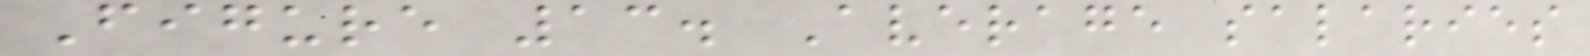Figure 13. Average salaries
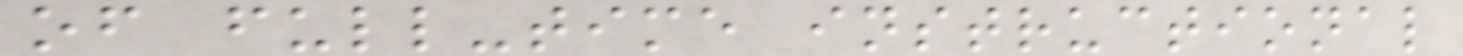of full-time instructional
